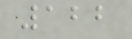122
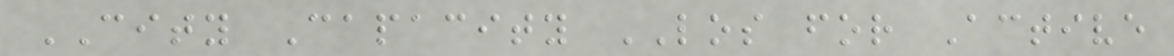CITY Capacity LOS for Active
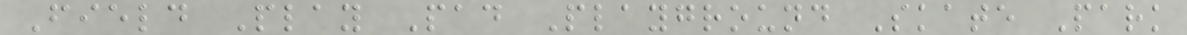Field Play Pad Playground Skate Park
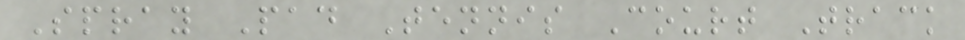Spray Pad Tennis Court Track
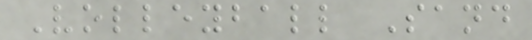Volleyball Sand
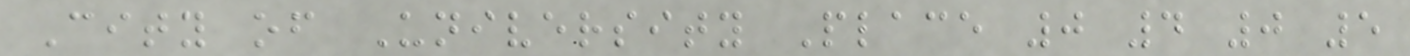City of University Place 0 4 0 5
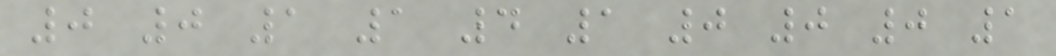0 0 1 1 4 1 0 0 0 1
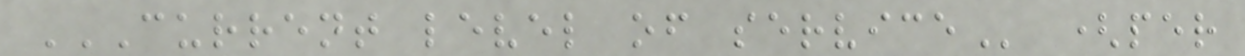CURRENT LEVEL OF SERVICE (per
